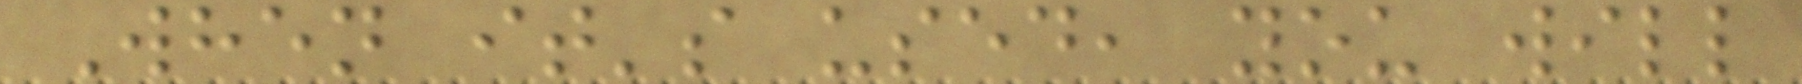When it's used, you will
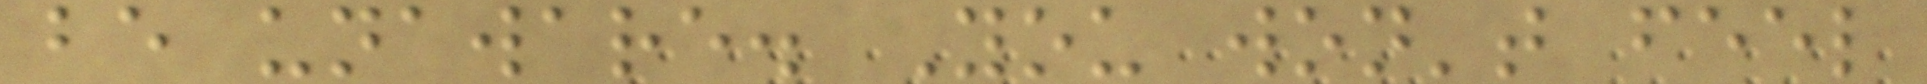be unaware. You won't feel
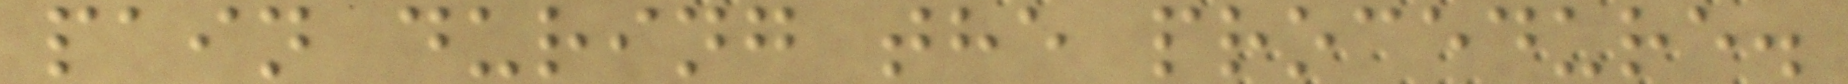pain during the procedure.
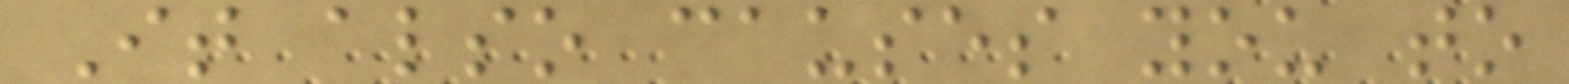It also causes you to
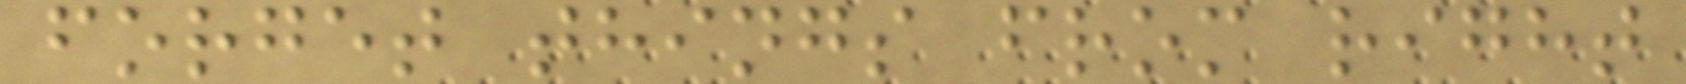forget things from right
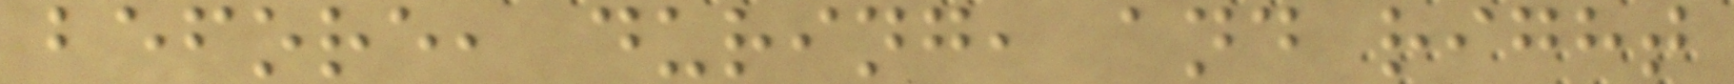before, during, and right
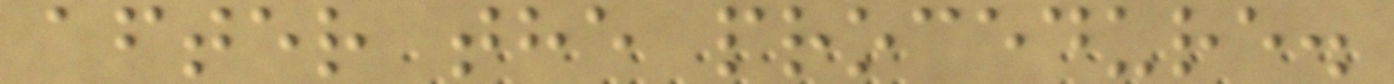after the procedure.
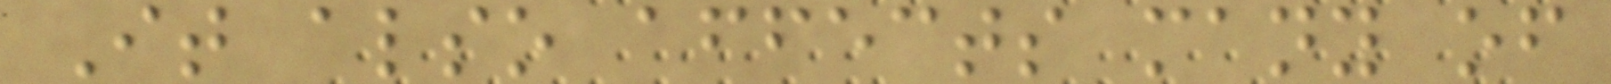It also affects many of
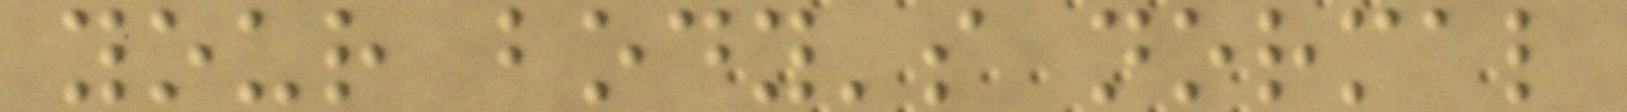your body's normal
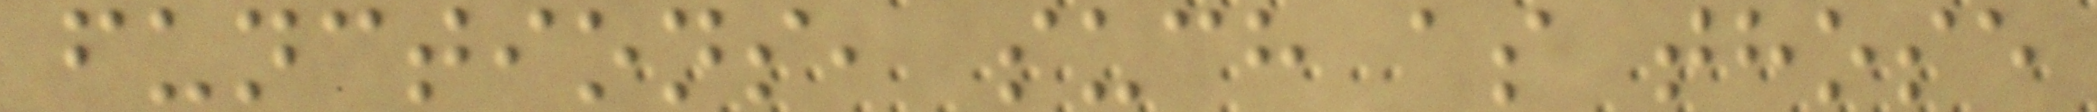functions, such as those
